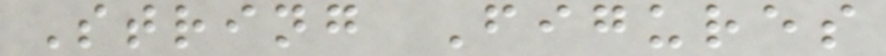String Figures
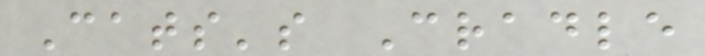Cats's Cradle
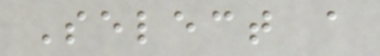Select a
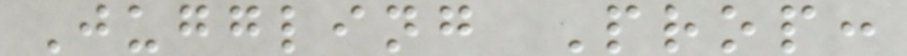Juggling Prop:
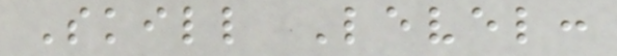Skill Level:
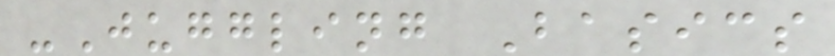-Juggling Basics
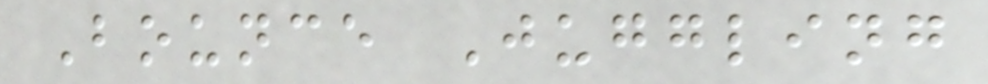Bounce Juggling
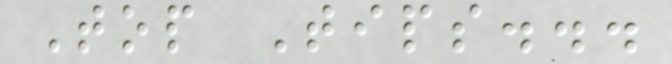Top Tips...
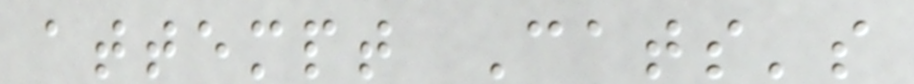attempt Cats's
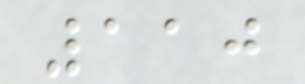110
